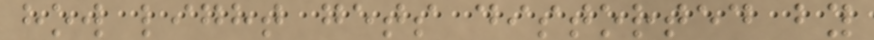how light gets distorted by
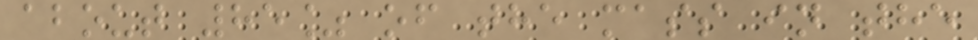about 85% of the mass in the
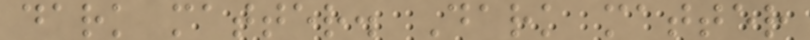dark matter. Dark matter
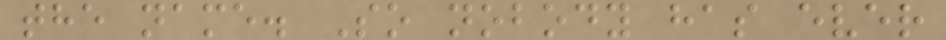the name. So nobody has ever
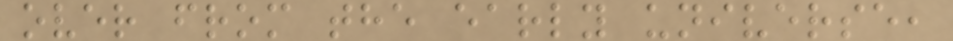over from the early universe,
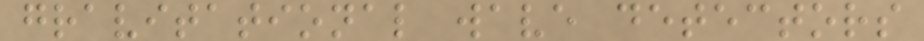gravitational wave detectors
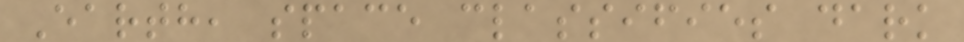Earth, space classifies dark
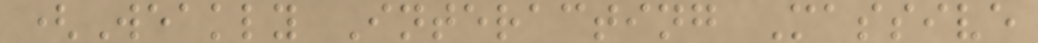(Weakly Interacting Massive
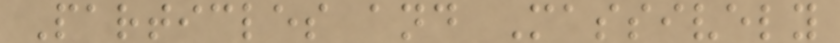Particles and Massively
